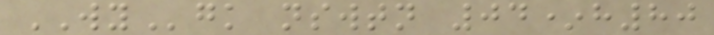WYgk nswtn 04*h80
